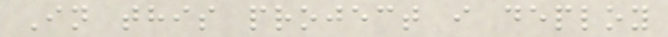In this project i deploy
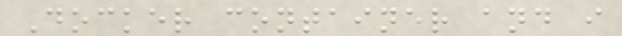Docker container and i
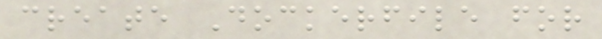create Dockerfile for
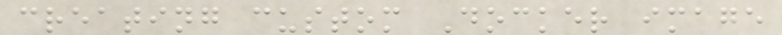creating custom Docker image
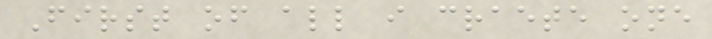First of all i craete one
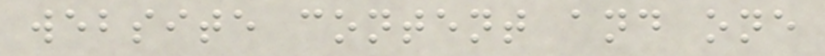website content and one
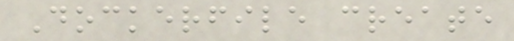Dockerfile create
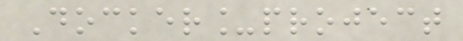Docker_project
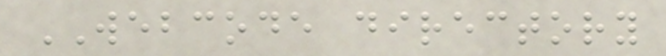WEBCODE directory
